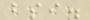bsi.
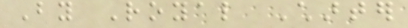By Royal Charter
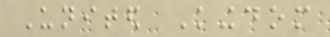United Kingdom
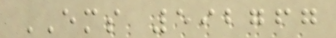EMS 592767
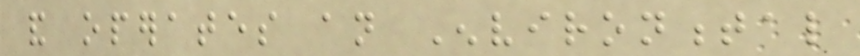and operates an Environmental
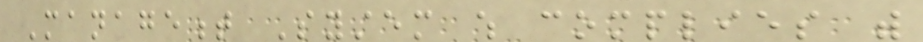Management System which complies with
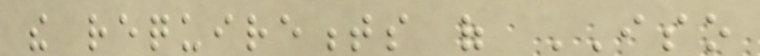the requirements of ISO
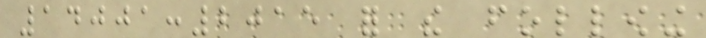14001:2015 for the following
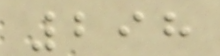298
